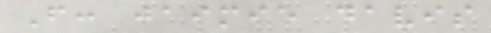From: jaimie davis
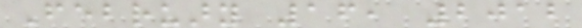February 16, 2012
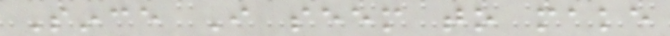Since I seem to make
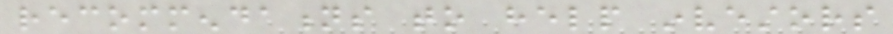recommendations to help investors
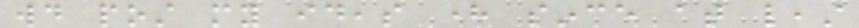would post my ideas here since at least
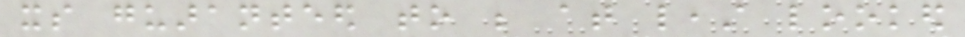its guaranteed to be at least looked
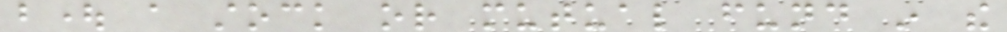bought a stock or mutual fund in the
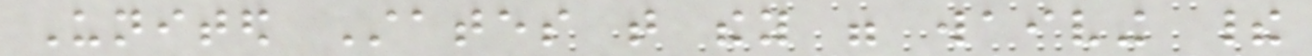United States that they were waiving their
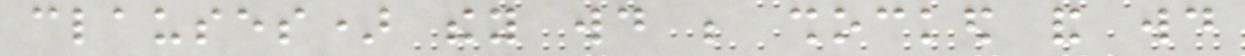clauses) they would be shocked and would
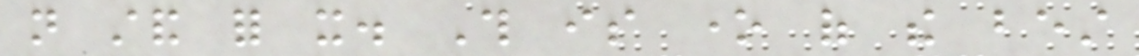not stand for it. This is one of the best
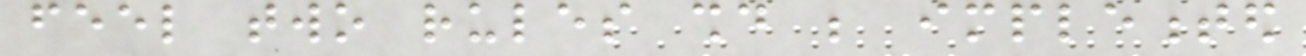feel two rules should be implemented
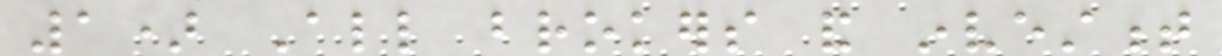1) All brokers and investment
